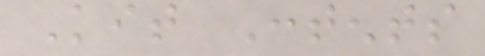Kit Contents
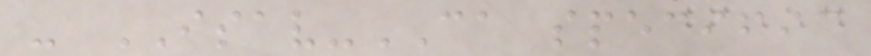- ISAV-CA specific
